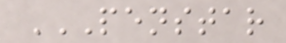PENSTAR
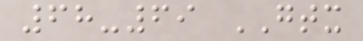68-69 GTX
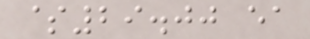$29.00 ea
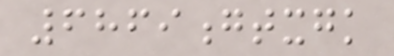6869gtxgk
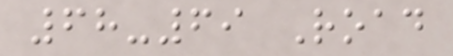68-69 Road
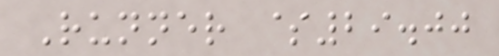Runner $29.00
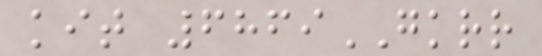kit 6869GKRR
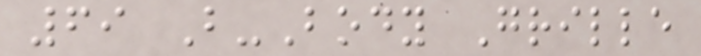69 B-Body Grille
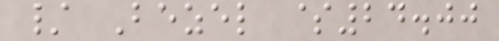/ Bezel $24.00
